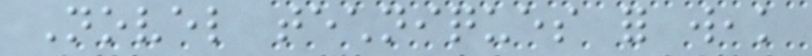Novel techniques for weak
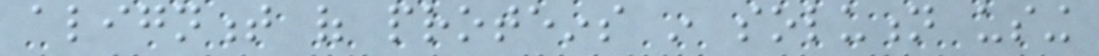alignment of proteins in solution using
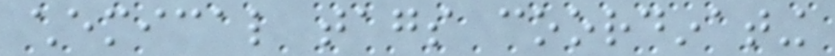chemical tags coordinating
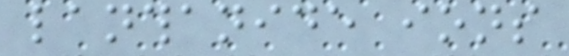lanthanide ions
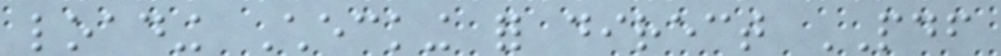loading Checking for direct PDF
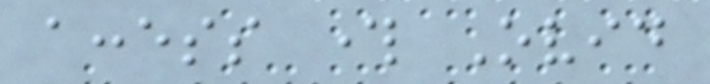access through Ovid
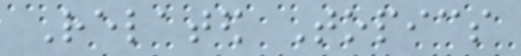Related Topics
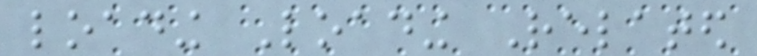loading Loading Related
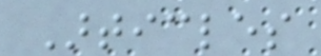Articles
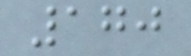170
